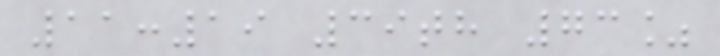11:19 39th 73%
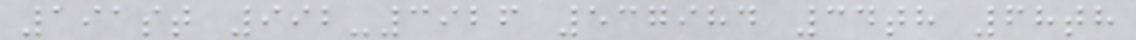191st 992-3926 537984 34th 68th
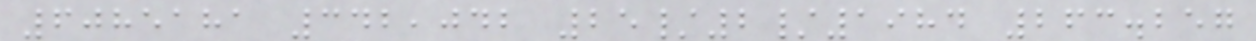6085181 342,042 25/2/1984 263.257
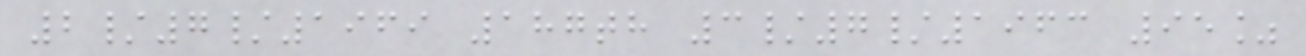2/7/1969 187th 3/7/1963 95%
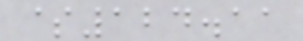$124.11
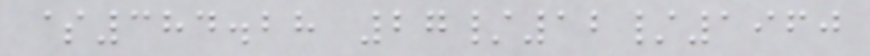$384.28 27/12/1960
